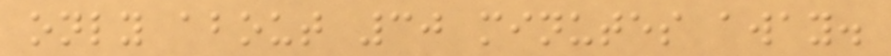only about 30 minutes away.
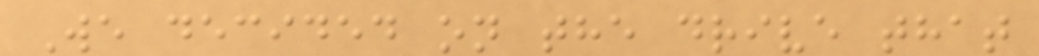We decided on the drive that
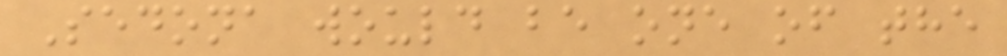Sedona would be one of the
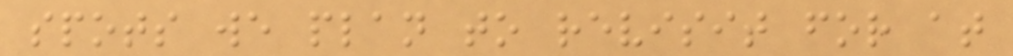spots we plan to revisit for at
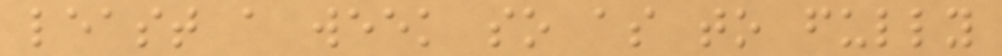least a week so as to fully
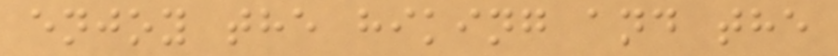enjoy the hiking and the
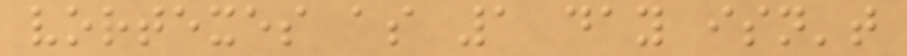vortexes as 1 day isn't
